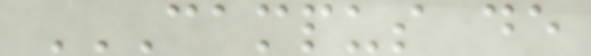CAMPUS DE
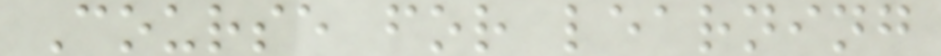Course for learning
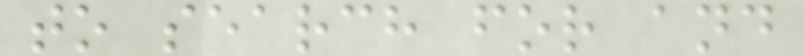to search for and
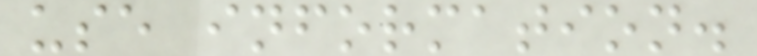use information.
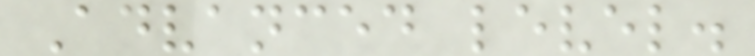Advanced level.
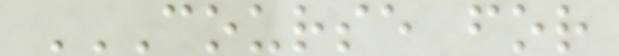COURSE FOR
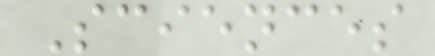Sciences
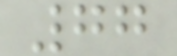77
